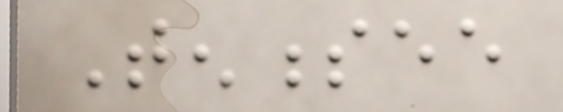Tennessee
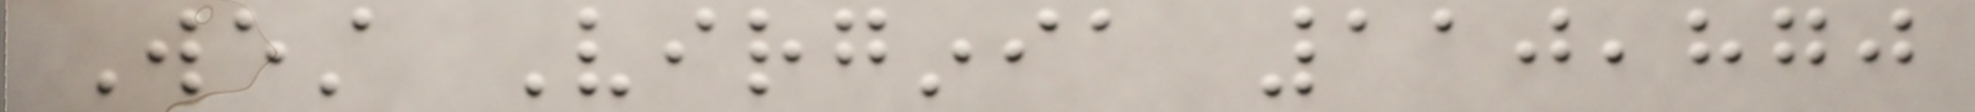West Virginia 110,870
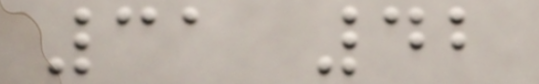31 42
